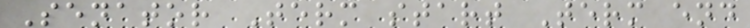Senator Term start Term end
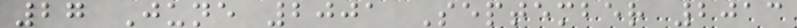27 June 2001 September 2013
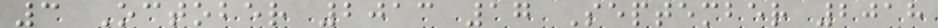3 October 2013 17 September 2018
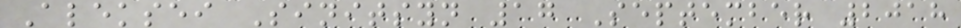Aleksei Sinitsyn 17 September 2018
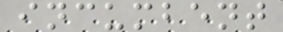incumbent
